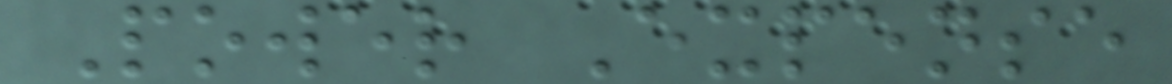Power Expense
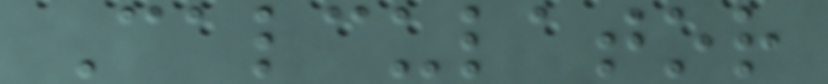Calculator
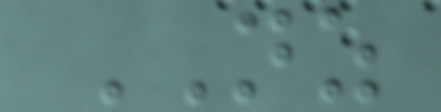NZ
